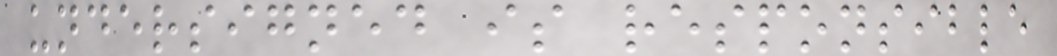undersigned is responsible
